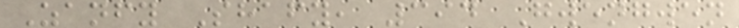Zanfy Shafy, 394 Gwengwen
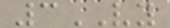3VY
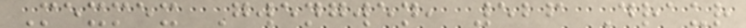Mexmex Gwengwen, 526 Draur
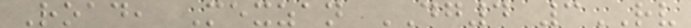Road, Mexzan DG4 3RV
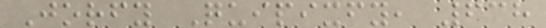Jorfy Quipixfy, 638
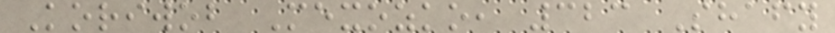Koriwob Mexozko, 323 Shafy
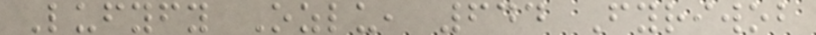Lufyfy Ozlu, 644 Fyriwob
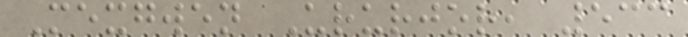Mexgwen Ururjor, 533
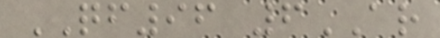QF96 6AR
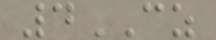4CZ
